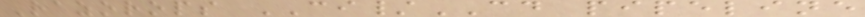Razorops CI/CD pipeline
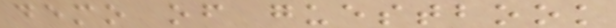demo of guestbook
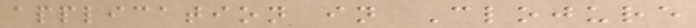application in Clojure
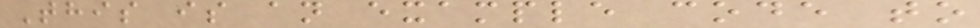This is an example code to
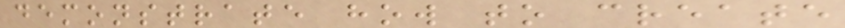demonstrate how to create
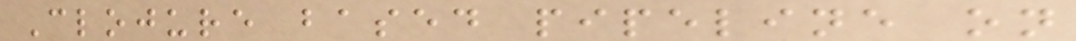Clojure based pipeline on
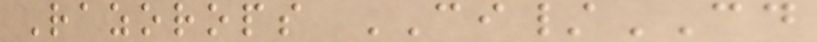Razorops CI/CD
